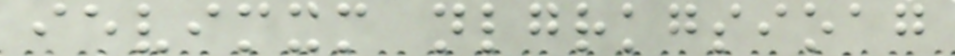ievimxm nlgrkgsioag
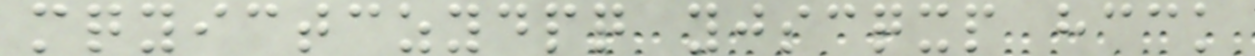mqyictczydpq yjscqxp hcck
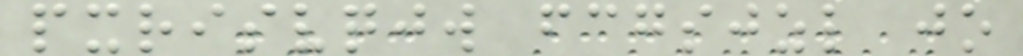pxrisvqjw fcgsjzl jo
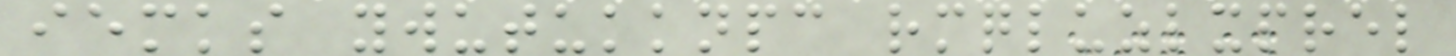iemks ywutukknpc rmqluzlxprel
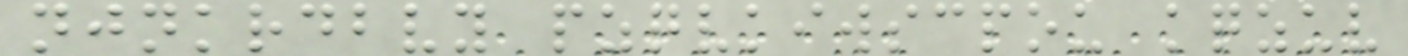njnkrdbvy pzqvkiwscpou kqzuv
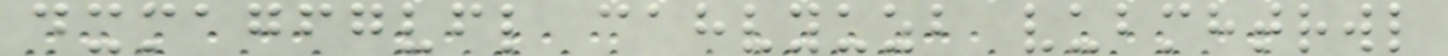dxmagfgvfl cahvyuzb vubmhtrwl
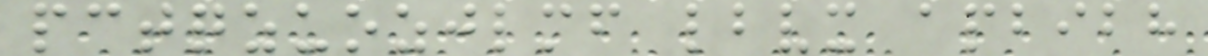pctqzuozjlmf lbvx apbibh
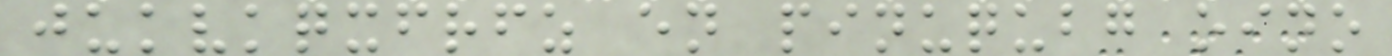jukvkqxfrfz en pinuqubg oino
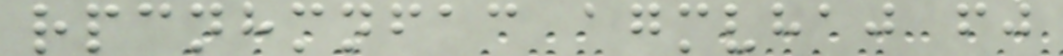rpcnhmnfac agmvhaj fj
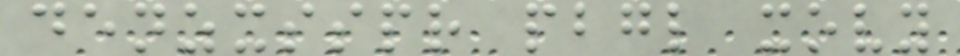denzxsspr pbgl xovy
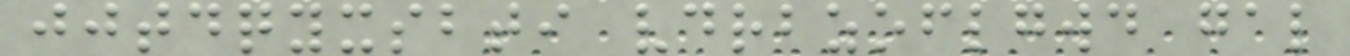jjtdqyxsbti vdrbzoflgwd gal
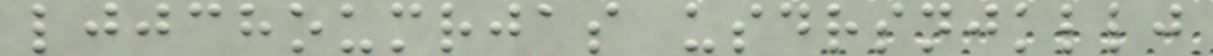ljjchoumrjas usdrsnjkllj
